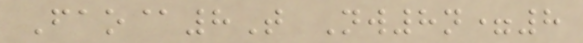Fao@8T Nw8n=8
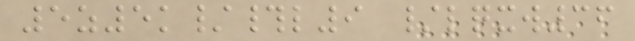5z5k/#l9 /lqxw36
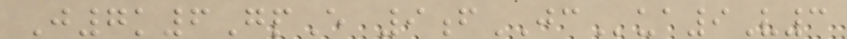J7k6GpE 9fJCua9V3
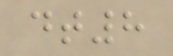dt8
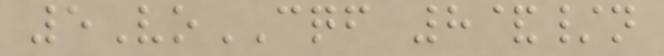5VoCQF 8&/n
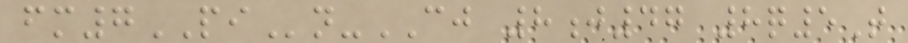fm7PIn-CJ 8j47 8q5T
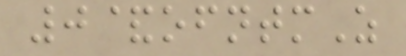0&ofntmZ
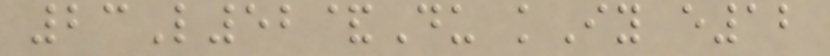23L52&Du kIy e12
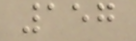157
